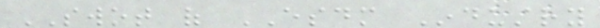SWOT of ESDM Industry
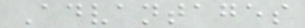Advantages
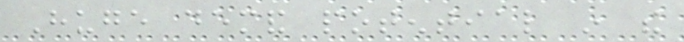Huge demand potential in the
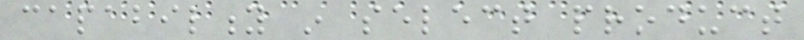capability in select product
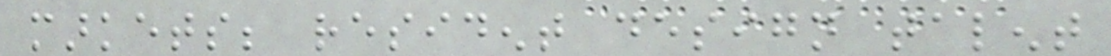markets; resident design talent
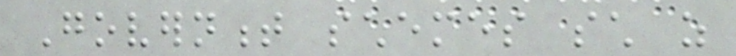Government schemes such as
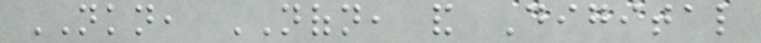NKN, NOFN, and Digital
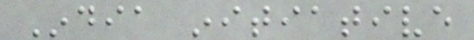India initiative
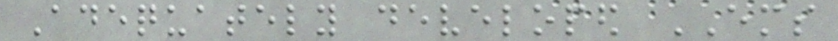Adequately developed EMS
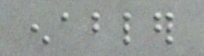enabler
